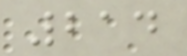214
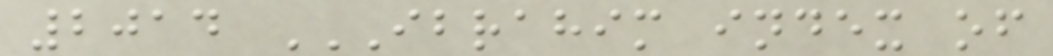2014 IBRAHIM INDEX OF
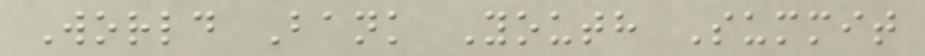World Bank Youth Summit
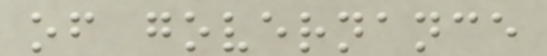of governance
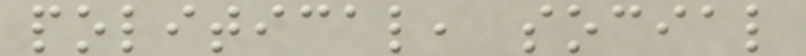political, social
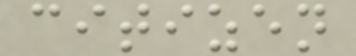citizen
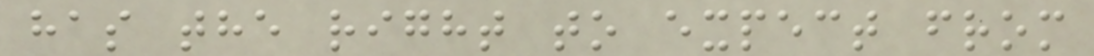has the right to expect from
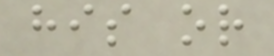his or
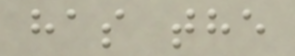has the
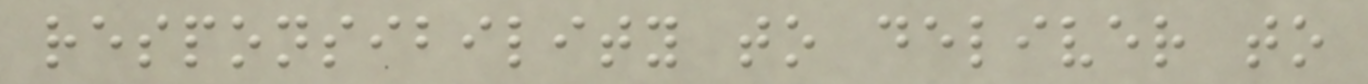responsibility to deliver to
